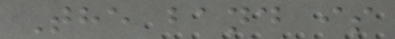The band is
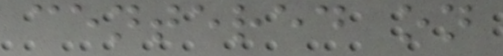centered on
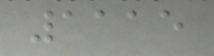1115
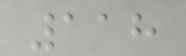118
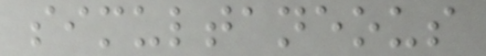simultaneous
